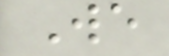We
